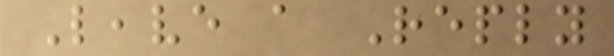Leave a Reply
